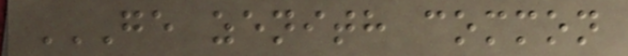GE ZENITH COMMON
